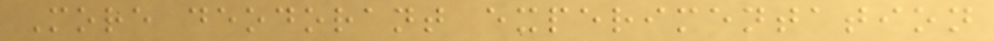More deodorant experimentation
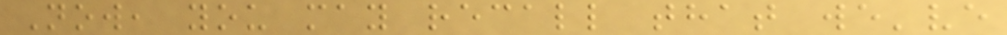Now, you may recall that we've
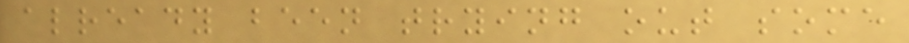already been trying out some
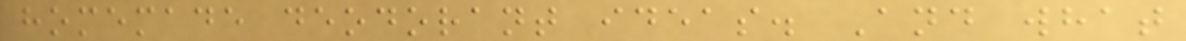homemade deodorant ideas. And what
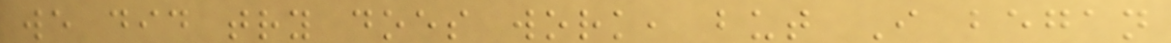we did try does work, but I began
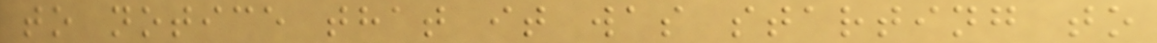to notice that it was starting to
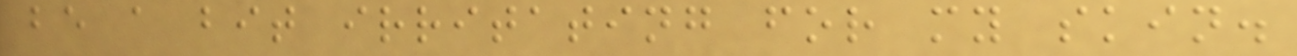be a bit irritating for my skin.
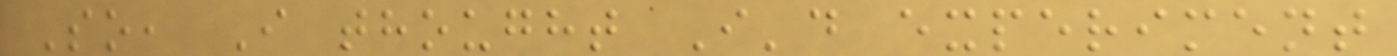So, I thought I'd experiment
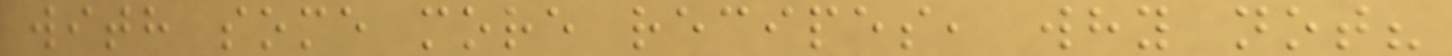with some more recipes, why not?
